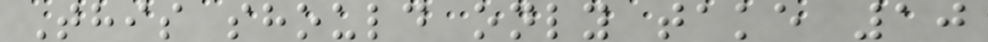This should only take 10
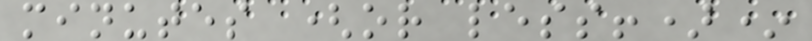minutes (or less!)*
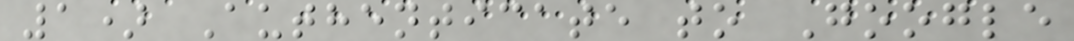1) Authenticate to Google
